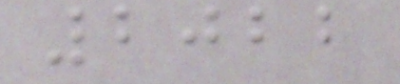2022
